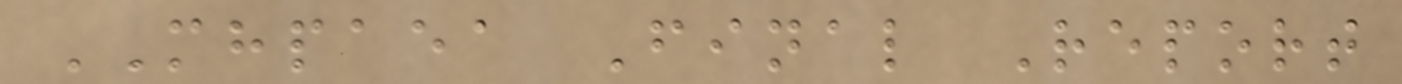MHPAEA Final Report
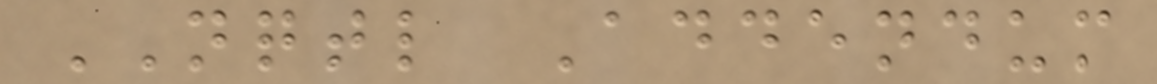NQTL Addendum
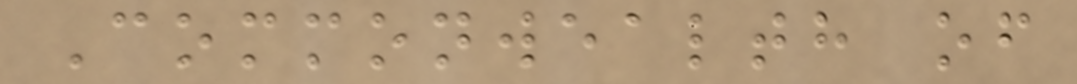Commonwealth of
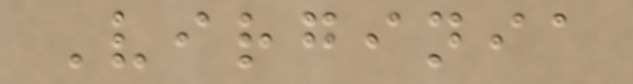Virginia
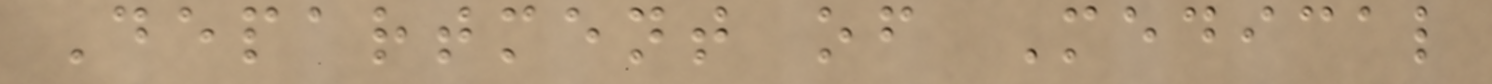Department of Medical
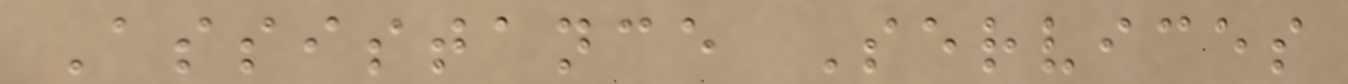Assistance Services
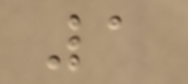1
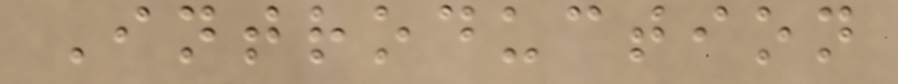Introduction
